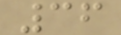36
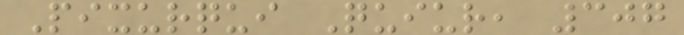Pixurqui Quiur, 307
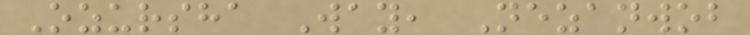Ozursha Way, Nezanwob
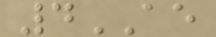4AE
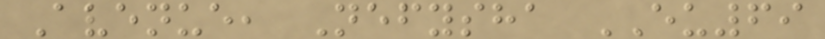Avenue, Nefysha EU69
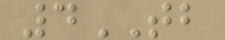4TB
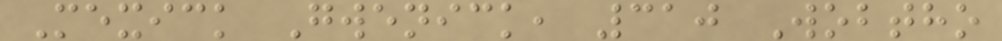Mexick Gwenick, 310 Wobtho
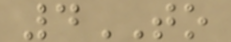4TO
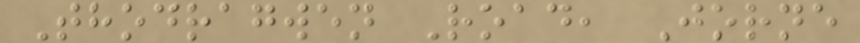Thodragwen Road, Jorne
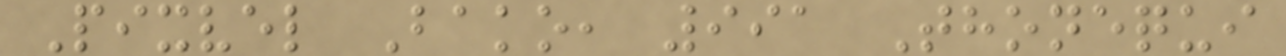Pixvel Bako, 991 Thonequi
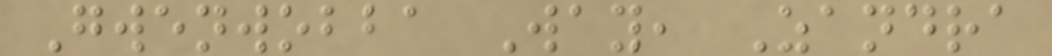Gwenwobba Way, Zandra
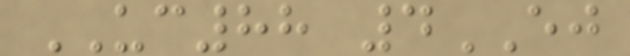UC88 4EJ
